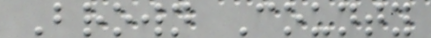Brown County
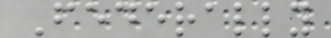Federally
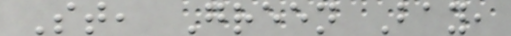St, Green Bay,
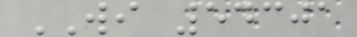WI 54301
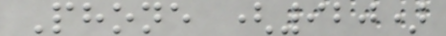Phone (920)
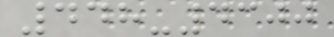448-4300
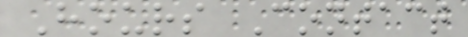Hours Contact
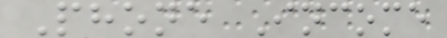Phone Income
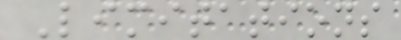Limitations
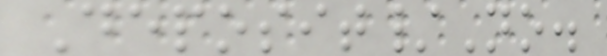Deposit/No.
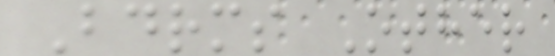Bdrms Other
